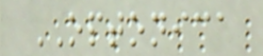OPTONICA
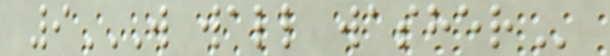9W WALL WASHER
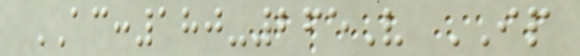AC:180-265V IP
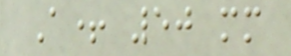A+ 50 mm
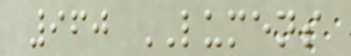960 LUMENS
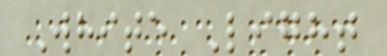White Light
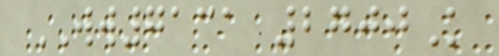WW7131 2700K
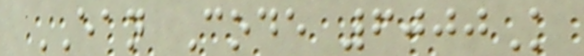EAN Code 6000K
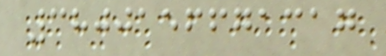3800156671317
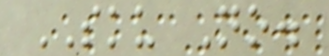SKU No.
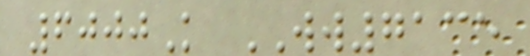6000K WW7135
